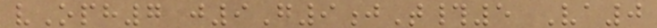vOph7 j9G9jT#5 Va0
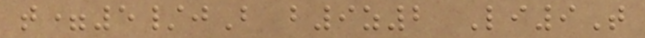t=5/jB b9z2 Li9T
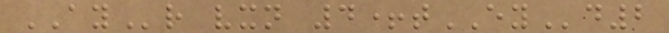AYr vxn 4+tEYd2
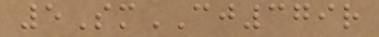5SmCJ379r
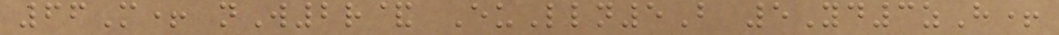66M+ nW2r& EuLln5B 5Yd3zH+
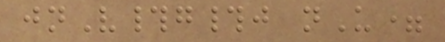jnV#g#j nU=
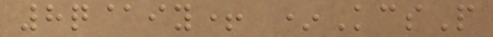8q@iy+ *KcsP
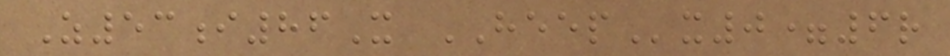Z53i86X HEEPx0=6r
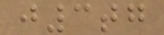j3tg
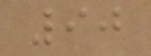90
